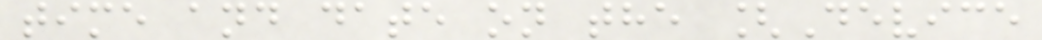time and date on the [Device
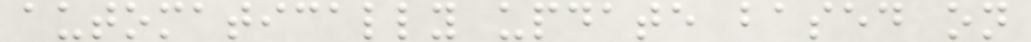automatically update based on
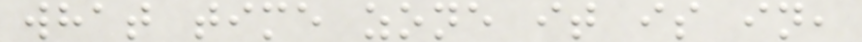what time zone it is in,
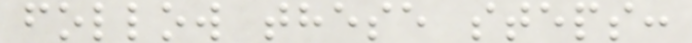follow these steps:
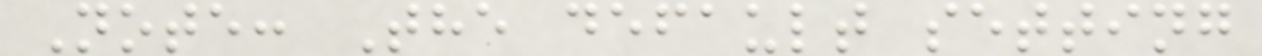Note: The default setting
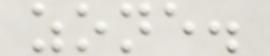zone.
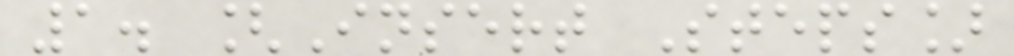1. [Insert Steps]
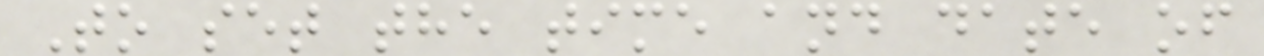To set the time and date of
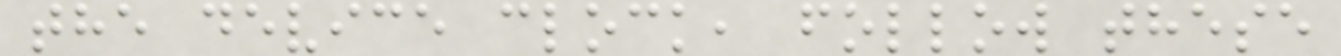the device clock, follow these
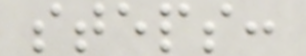steps:
